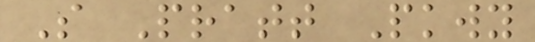S Pratt Pkwy
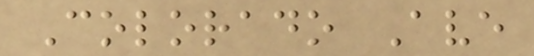Colorado Ave
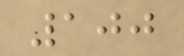100
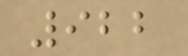922
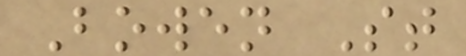Bowen St
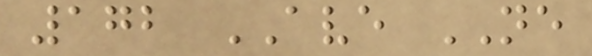172 AVE NE
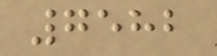7582
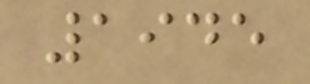1945
